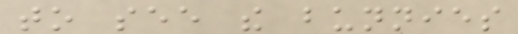to see the bunnies
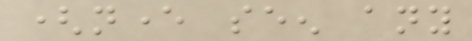(never seen any
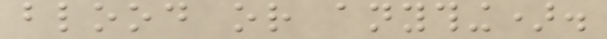blood or anything).
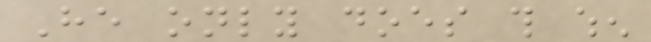He only does this when
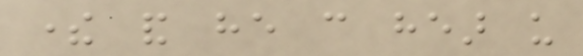there and he can hear us
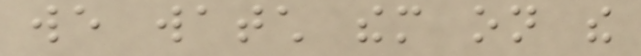we watch them on the
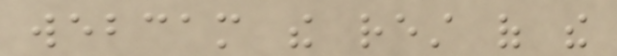webcam the rest of the
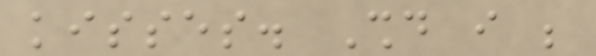kisses. Should i be
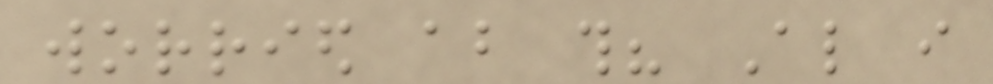worried about this? Also i
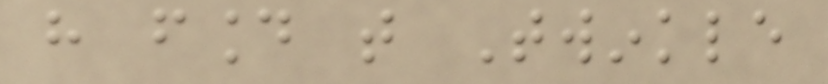have found that Twinkle
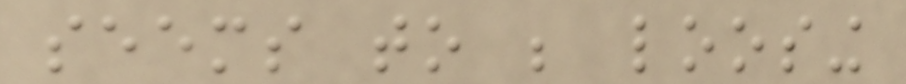seems to be loosing
